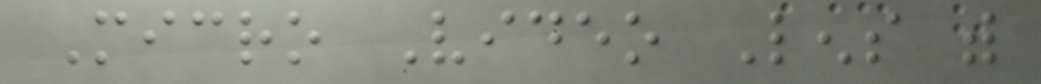Micro Video Lens with
